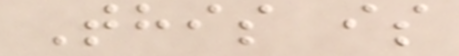This is
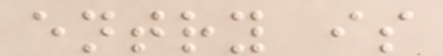entry is
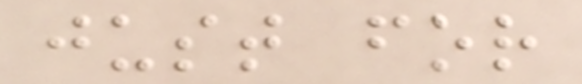just for
